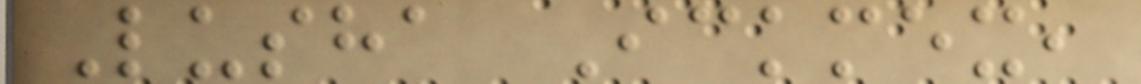Lusha Ickmex,
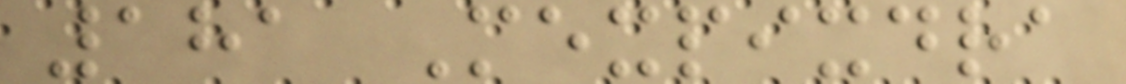181 Mexpixdra
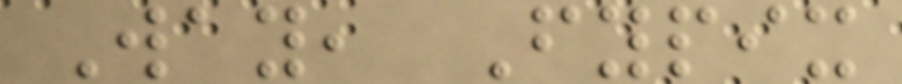Way, Fypix
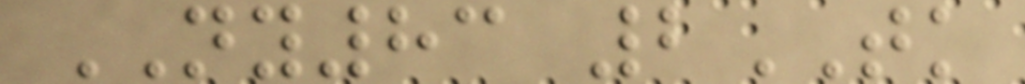NY83 2TK
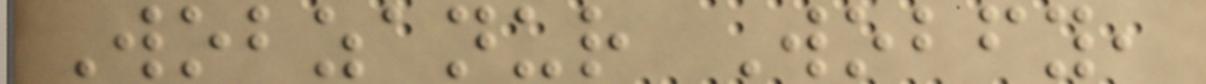Wobzanur Wobfy,
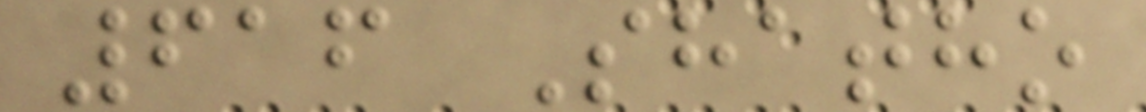616 Shatho
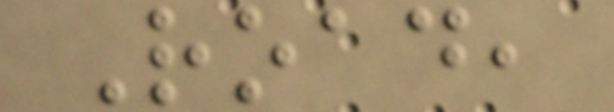Road,
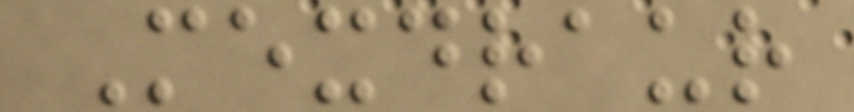Mexdraur
